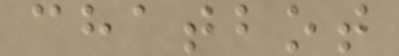chatbot
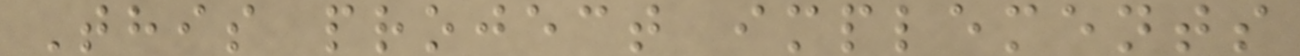This project implements
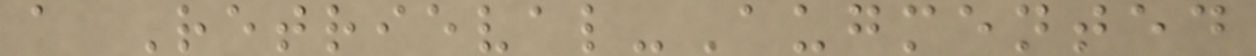a Retrieval-Augmented
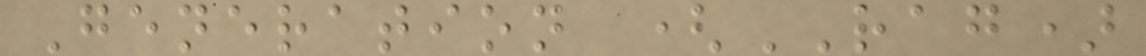Generation (RAG)
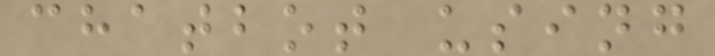chatbot using
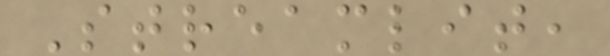Streamlit,
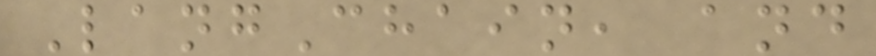LangChain, and
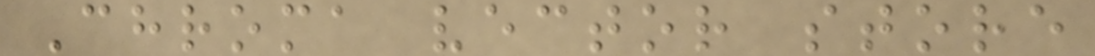Chroma vector store
